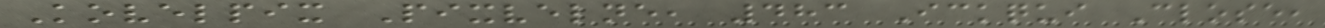Kovelpix Pixvelne, 483 Ickqui Close,
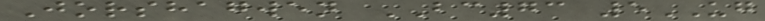Jorshagwen BC73 5UG
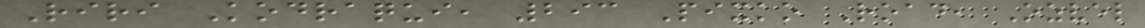Riri Kodraqui, 293 Pixko Road, Ozvel
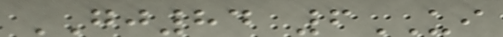GJ84 6UI
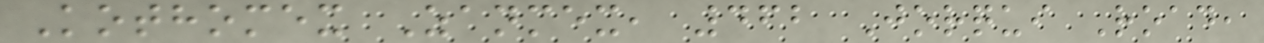Kothomex Zanmex, 462 Jorqui Road,
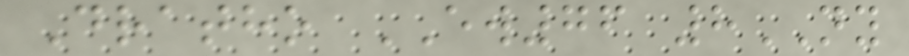Dratho EW76 8NY
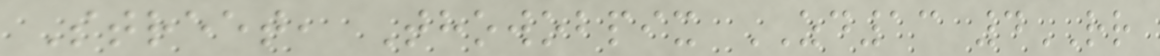Street, Thowobpix ZD13 4RR
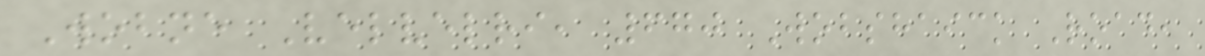Wobne Velvelri, 670 Wobshaick Road,
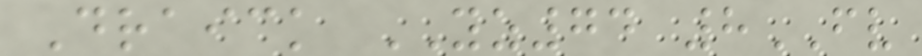Draick YZ74 8FV
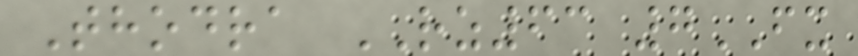Thodra RZ63 7FX
